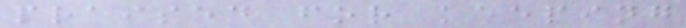praised for keeping
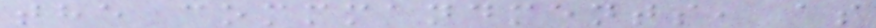the commmandments, as
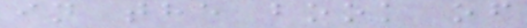in the book of
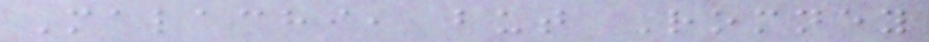Malachi, but Romney
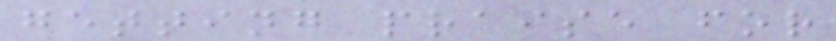getting praise for
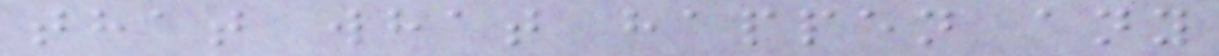that what happen any
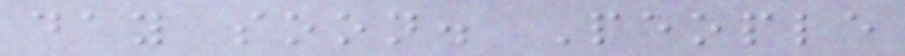day soon. People
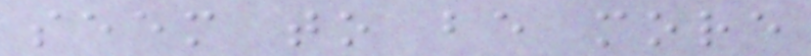seem to be more
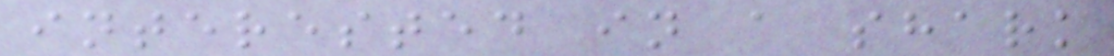interested in a shark
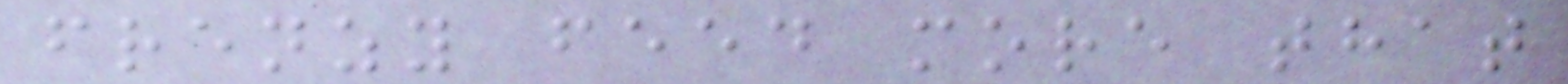frenzy feed more that
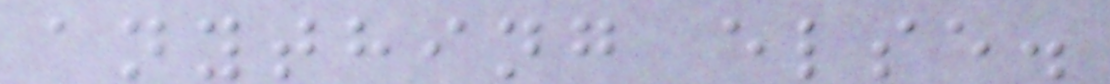anything else.
